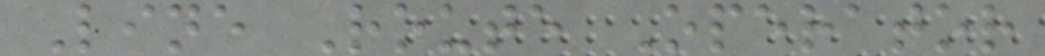Line Route Operator
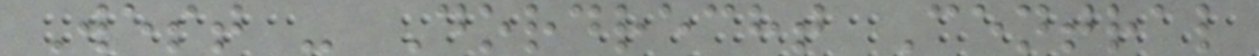West - Dordrecht Central
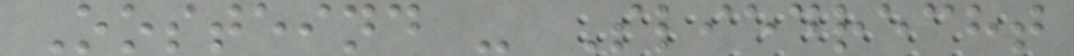Oosteind - Sliedrecht
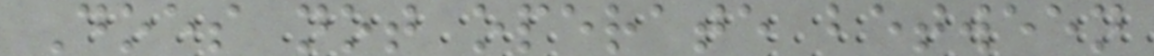Does not operate between
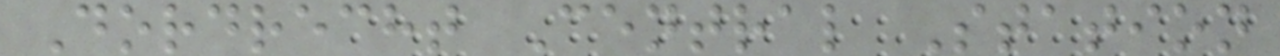Dordrecht Central Station
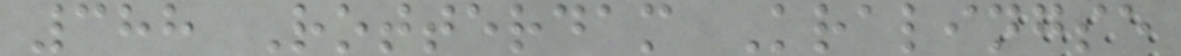388 Rotterdam Kralingse
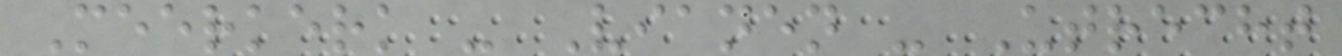Meerkerk - Vianen - Utrecht
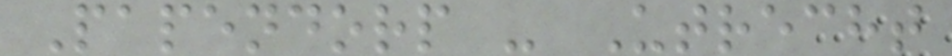Papendorp - Utrecht
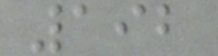192
